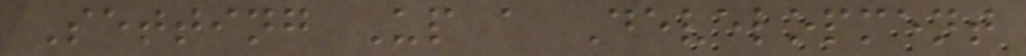Setting Up a Development
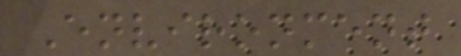Environment
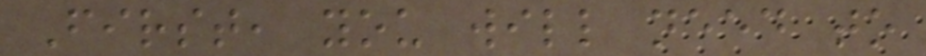First, you will need to
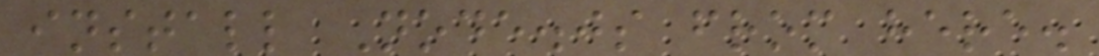install Node.js from here.
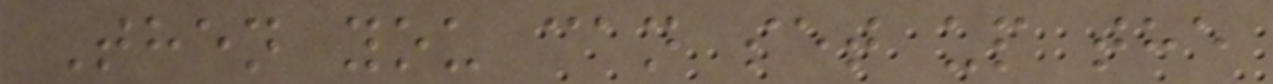Then you can set up the
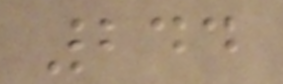244
